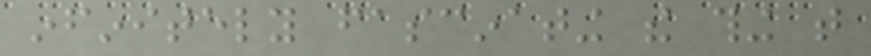infinitely fascinating the thing that
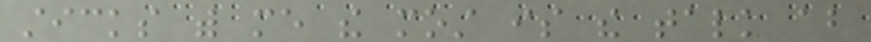sticks with me the most is the talk about
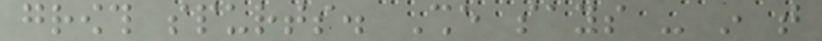growth spurts. She says - in that
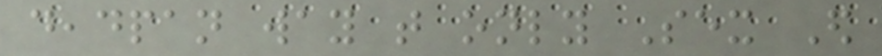deadpan way that only Sex Ed
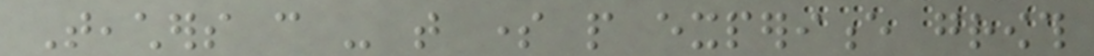Teachers can - that some people experience growth
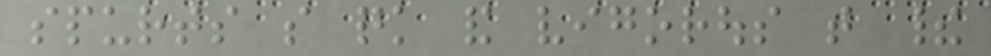spurts so quick and vigorous that their
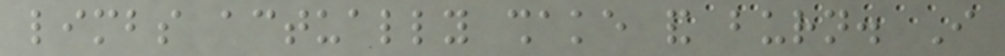limbs actually shake and burn. I
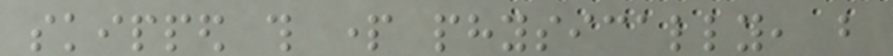skipped this part physically, but
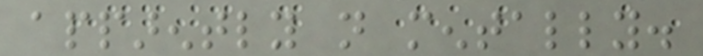apparently not mentally.
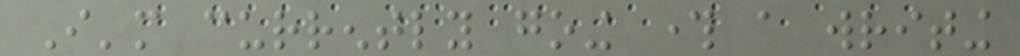I'm currently going through a writing
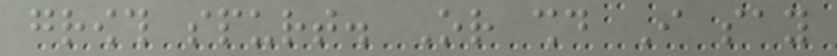growth spurt. Or should I say
